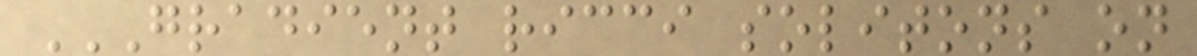GRADIENT RICCI SOLITONS ON
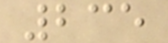235
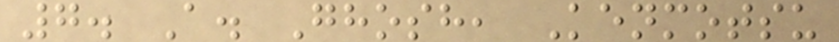7. A. Ghosh, Kenmotsu
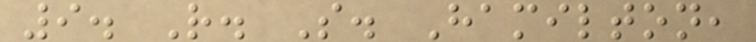9. R. S. Hamilton,
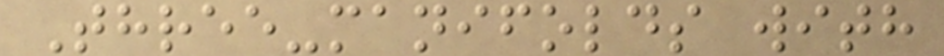Three-manifolds with
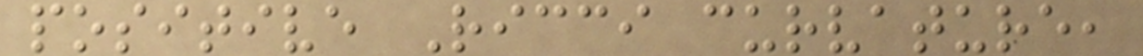positive Ricci curvature,
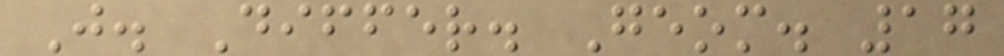J. Differ. Geom. 17
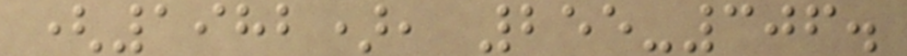(1982), 255-306.
